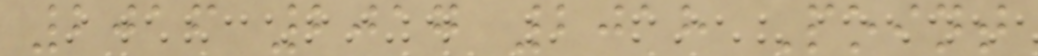2016 2017 2018 Point
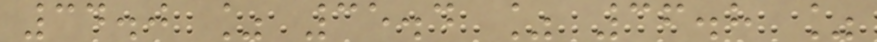34.0 % 35.4 % 36.8 %
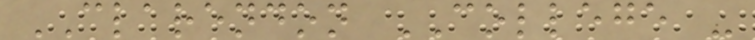CLARENDON COLLEGE -
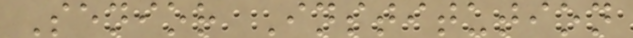Senior Institution
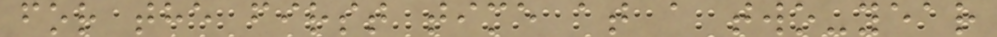for the first time at a two-year
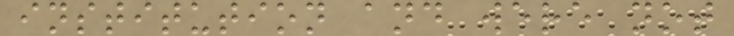institution and were not
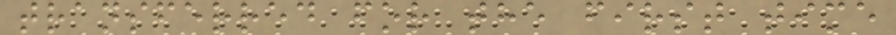transferred for the first time
